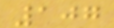107
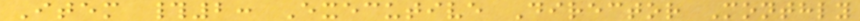Item #2: Executive Director Monthly
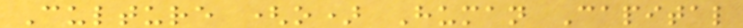Culture (o) Human Capital
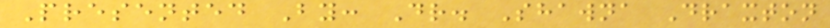Presented By: Dr. Shawna Draxton
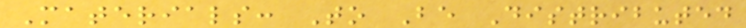Materials: To Be Distributed
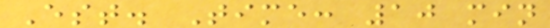Est. Time: 10 min
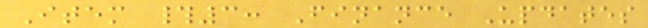Item #3: Finance Updates
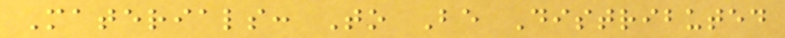Materials: To Be Distributed
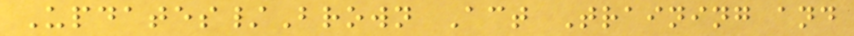Updates/Brown Act Training and
